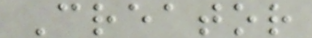Creator
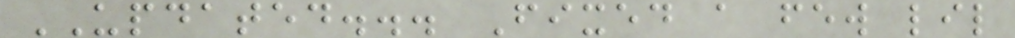UPDATED... Fixed a few lil
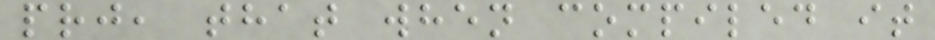prj, that when compiled it
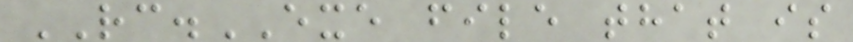RC.EXE file that is
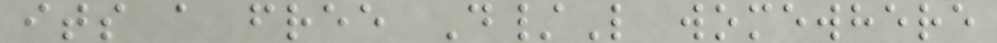its a free D/L womewhere
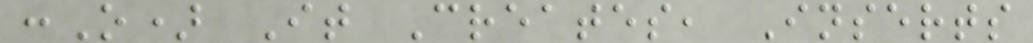:O) It Creates, Inserts
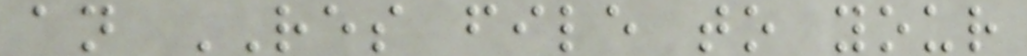an RES file to your
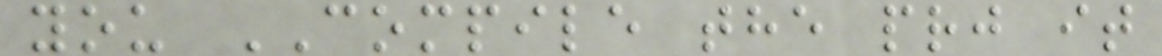you COMPILE the prj it
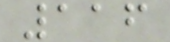116
